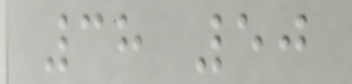38 50
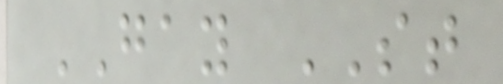GAY ST
